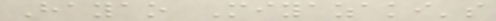Hayao Miyazaki's
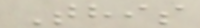This
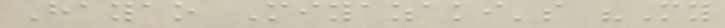Hayao Miyazaki's "My
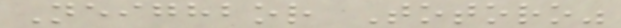Neighbor Totoro"
